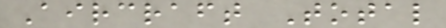Aircraft Total
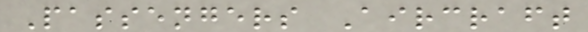Passengers Aircraft
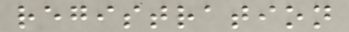registration
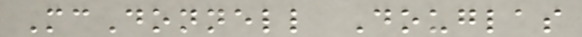McDonnell Douglas
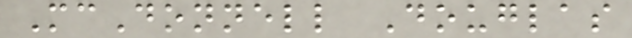McDonnell Douglas
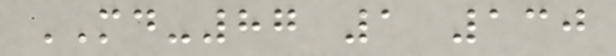MD-87 1 130
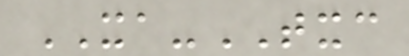XA-TXC
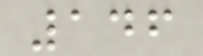146
